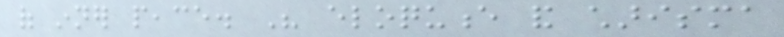of inner peace. His eloquence and charisma
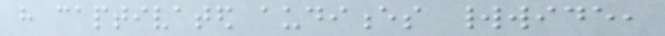have captivated audiences worldwide,
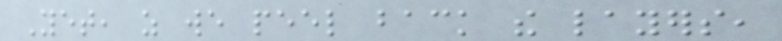Yet, as we peel back the layers,
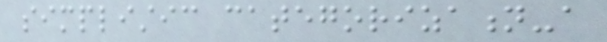simplistic categorization-a
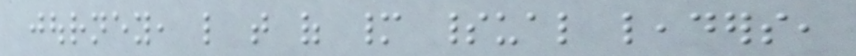journey, like that of many spiritual leaders,
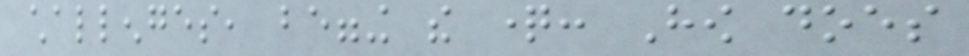challenges, begging the question: How does
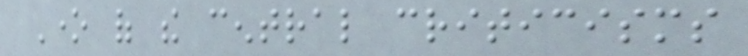One of the central criticisms
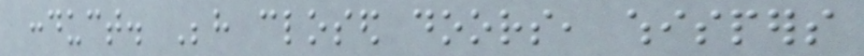conduct. Behind closed doors, whispers
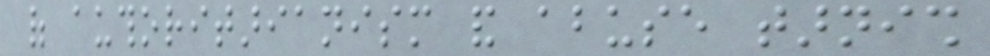of authoritarianism and abuse tarnish
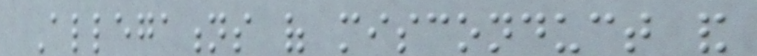Allegations of misconduct and
